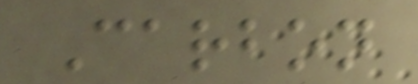Carbon
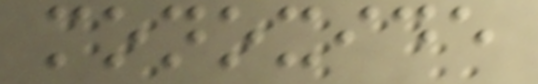monoxide
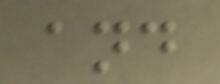and
